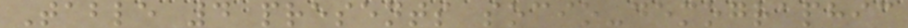Table 4 presents socio-demographic
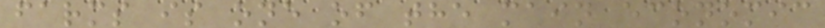farms is one of the main economic
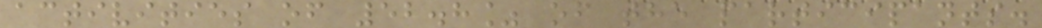activities of 52.8% of the participants.
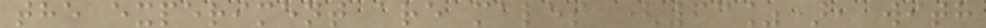the experiment are males (63%), with
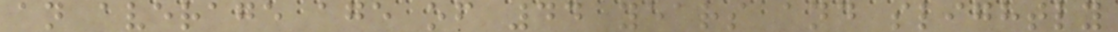an average age of 44 years and slightly
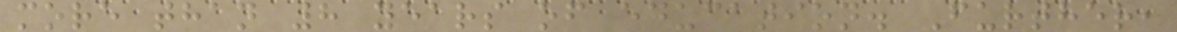more than 8 years of education. Further,
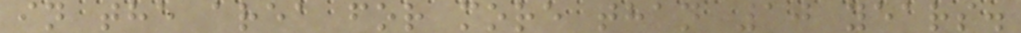in the area for more than 10 years.
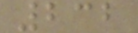232
